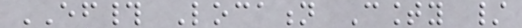EF# Location County /
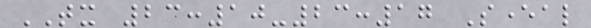TX 23:10-23:17 Several
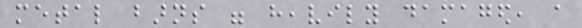metal barns were heavily damaged, a
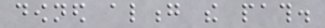downed along the path.
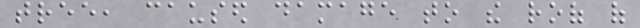tree, caused damage to the roof of
